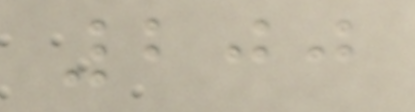200
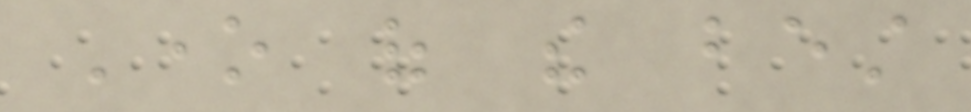One of the best
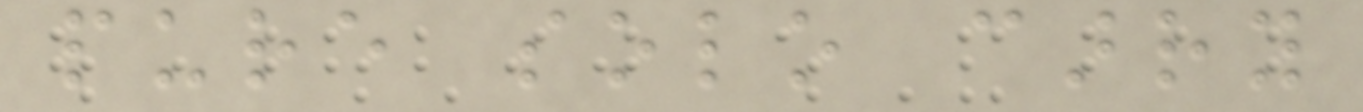pure solo carry
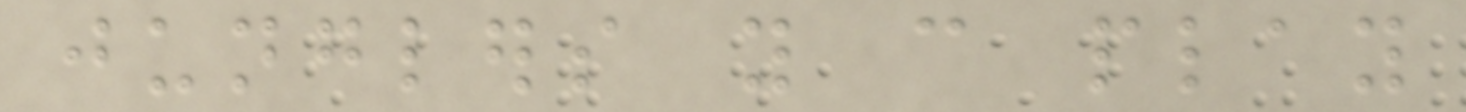junglers you can play
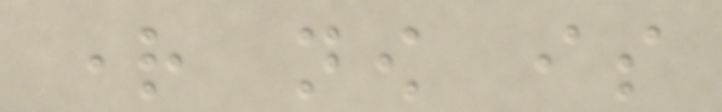right now is
